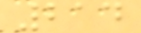214
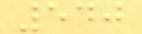540
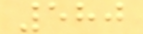580
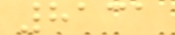8131
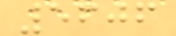5606
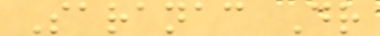Saranac Dr
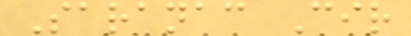Saranac Cir
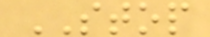STOP
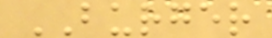BURGER
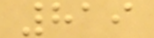819
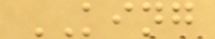KING
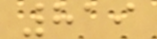819
